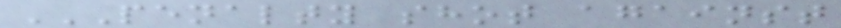PENALTY SHOT AGAINST
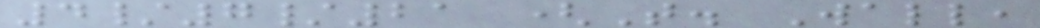4/7/21 (T. Wall,
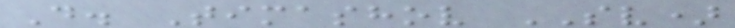D. Timashov SV)
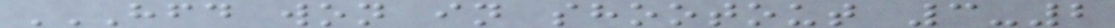HFD WON IN SHOOTOUT 3-2
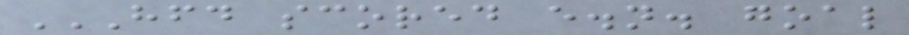HFD SCORED E.N. GOAL
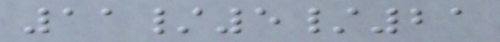11/5/21
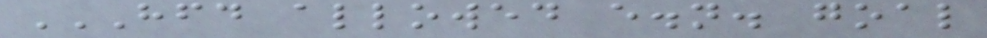HFD ALLOWED E.N. GOAL
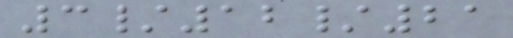3/12/21
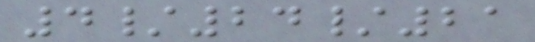4/24/21
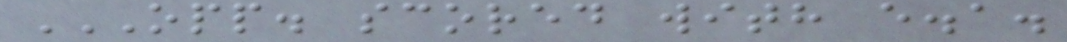OPP. SCORED WITH E.A.
